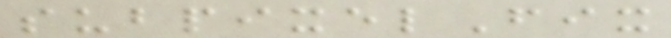subpixelFix
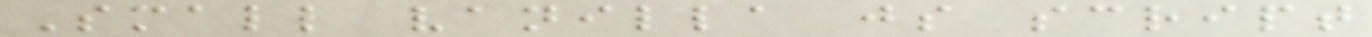Small vanilla js script
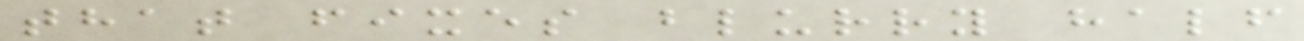that fixes blurry half
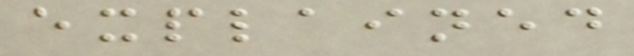explained
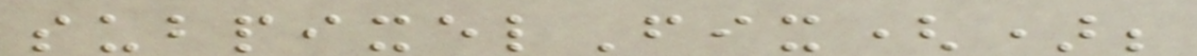subpixelFix();
